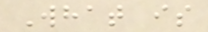What is
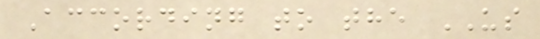According to the US
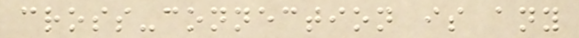cross-connection is any
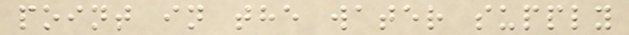point in the water supply
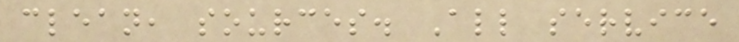clean, sources. All service
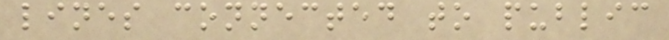lines connected to public
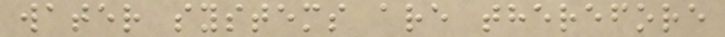water systems are therefore
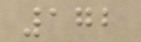172
